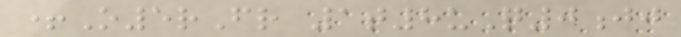+O5rFr 1t8uQ0jj
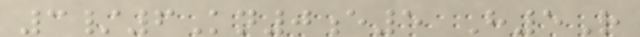3/6Kn0e5 H5R
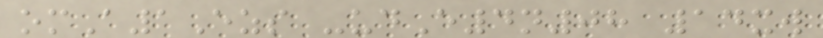omA1Ezs -udE4n08 14xw
